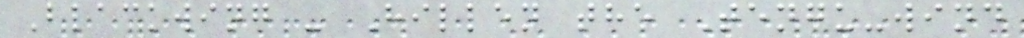Blackwing - Hillen the Tengu-wind
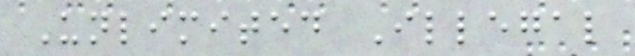Unlimited Illegal
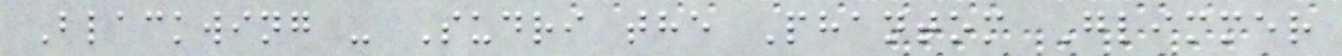Blackwing - Sudri the Phantom Glimmer
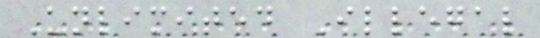Unlimited Illegal
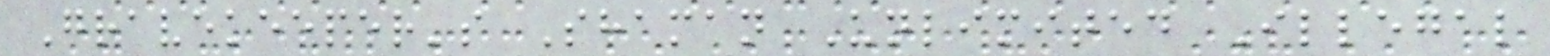Gravekeeper's Shaman Unlimited Illegal
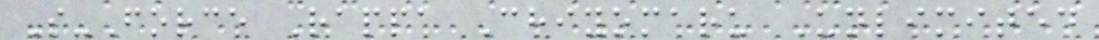S-Force Rappa Chiyomaru Unlimited
